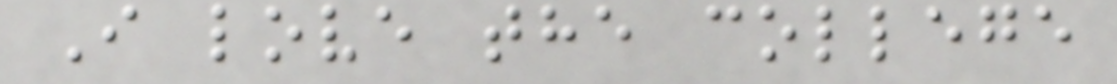I love the college
